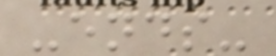-ends-
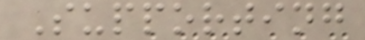Supporting
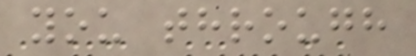you through
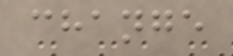change
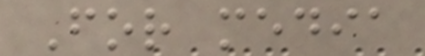For media
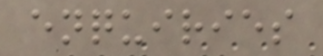enquiries
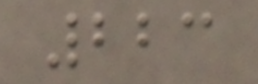223
